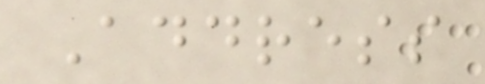Address
